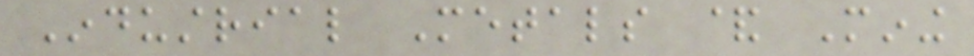Industrial Metals & Mining
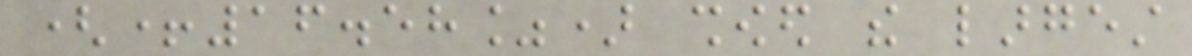(+16.58%) showed the largest
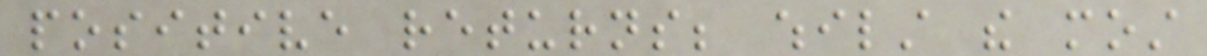positive returns; whilst the most
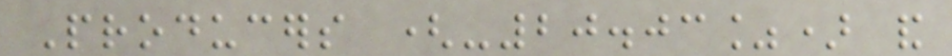Producers (-20.03%) and
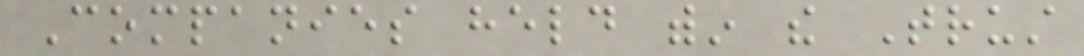Companies held within the Trust
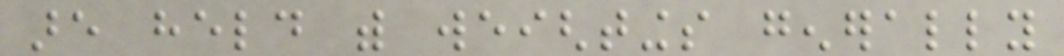are held with weightings generally
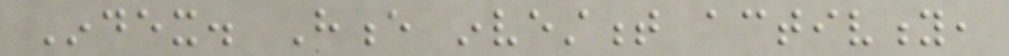Index. Hence investment activity,
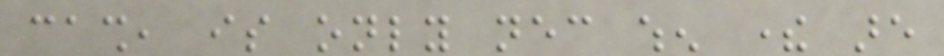cash, is only necessary when there are
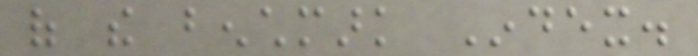of the benchmark Index.
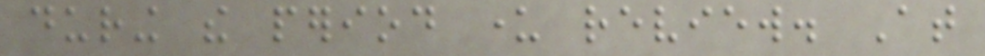during the period under review. At
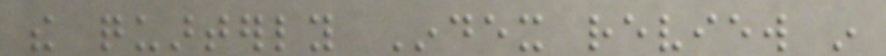the quarterly Index review in
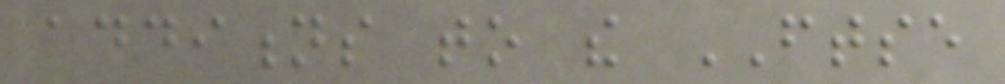additions to the FTSE
